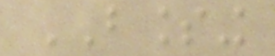BLESSING
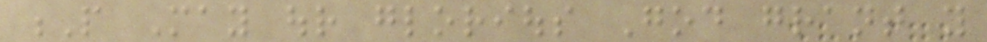P May our glorious God grant you
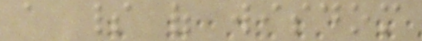a spirit of wisdom
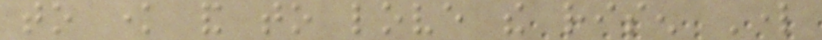to know and to love the risen Lord
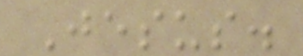Jesus.
